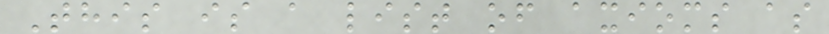This is a list of axioms as
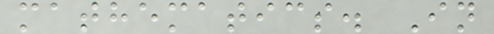mathematics. In
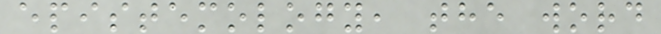epistemology, the word
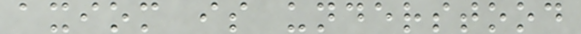axiom is understood
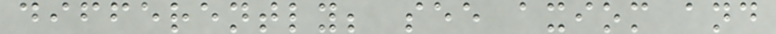differently; see axiom and
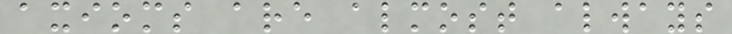axioms are almost always
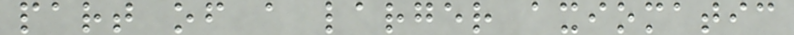part of a larger axiomatic
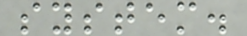system.
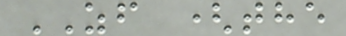ZF (the
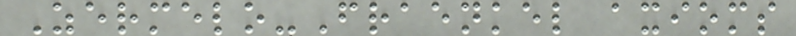Zermelo-Fraenkel axioms
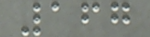167
